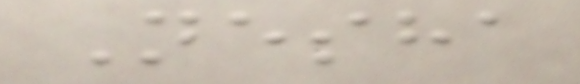Nesha
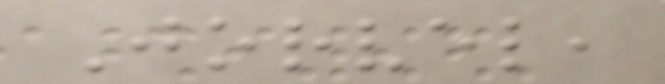Jorvel,
